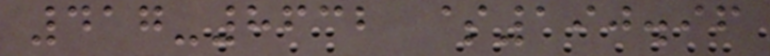417-8632 $190.96
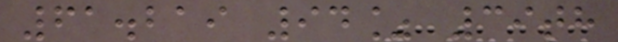61.219 94% 39th
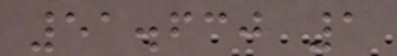51.630 1
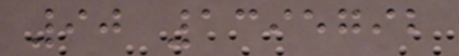90 1395792
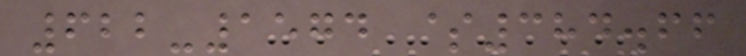622-1574 $384.66
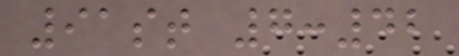91st 7:42
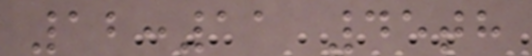12:11 45th
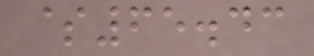$65.43
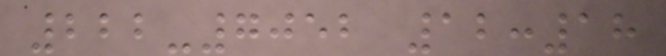222-7052 12:18
